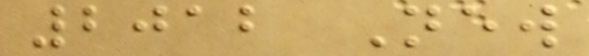2012 New
